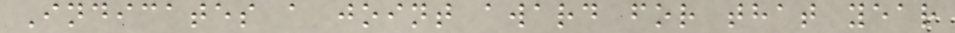Indicates a joint award for that year
